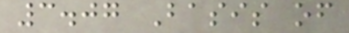3.07 Basis of
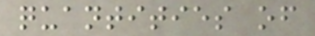quantities of
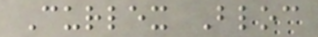Curlex Bloc
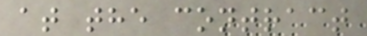at the contract
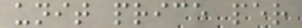unit price per
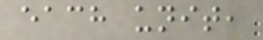each unit,
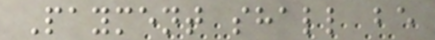Payment shall be
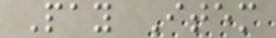Pay Item
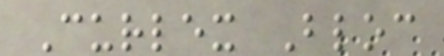Curlex Bloc
